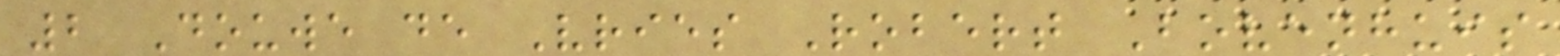2 Douwe de Vries Robert Bovenhuis
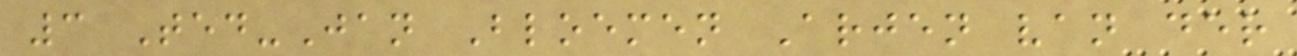3 Ted-Jan Bloemen Arjen van der
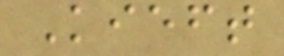Kieft
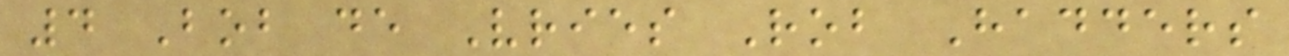4 Bob de Vries Rob Hadders
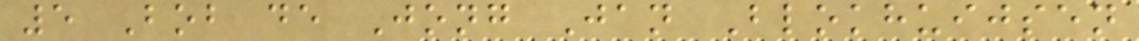5 Bob de Jong Jan Blokhuijsen
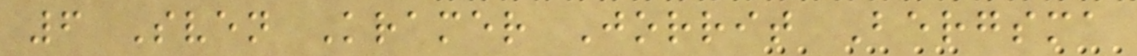6 Sven Kramer Jorrit Bergsma
